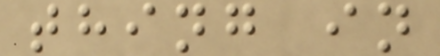thing in
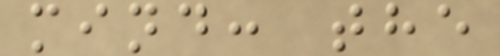mind: the
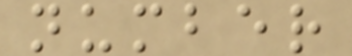number
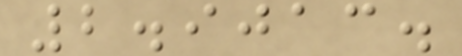2.9013.
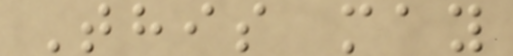This may
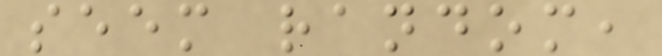seem random,
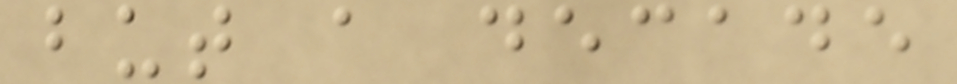but a decade
